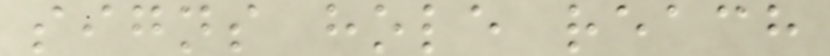signs hole reach
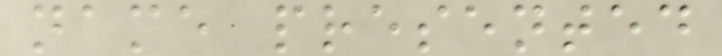name presented
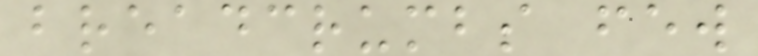breadcrumbs few
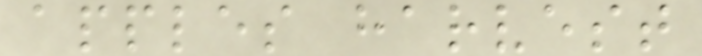apples harvest
